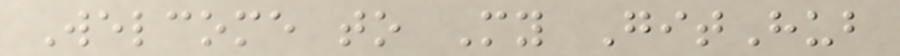Welcome to My GitHub
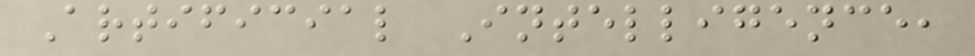Artificial Intelligence,
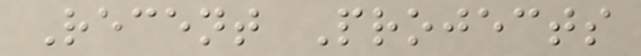Recent Projects
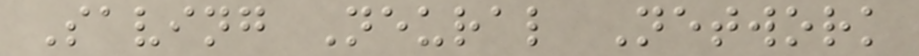Saving Neural Network
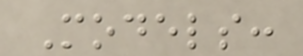Models:
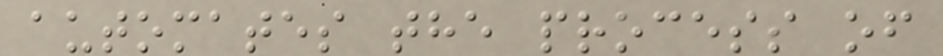automates the process of
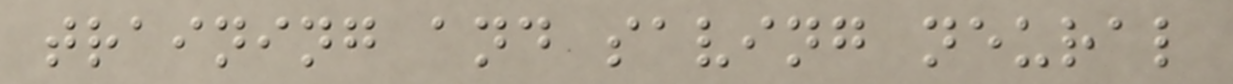training and saving neural
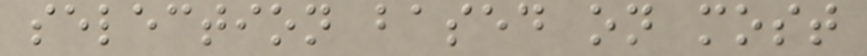selection based on most
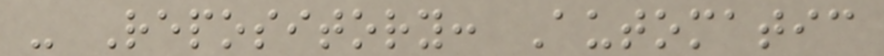- Repository: Automatic
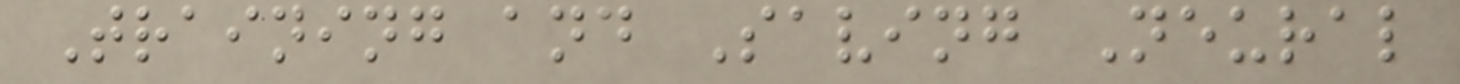Training and Saving Neural
